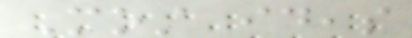Most ideas
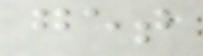get
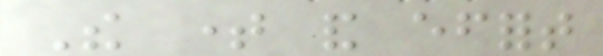The time and effort
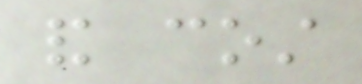and cost
